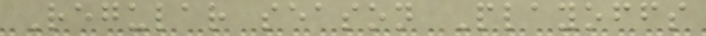Regular season Playoffs
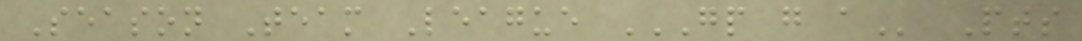Season Team League GP G A Pts
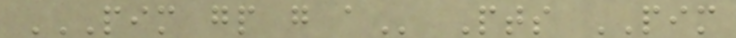PIM GP G A Pts PIM
